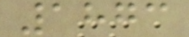1873
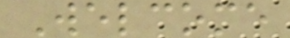Welcome
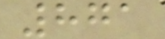871
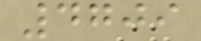4709
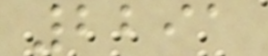2291
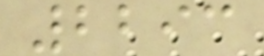2293
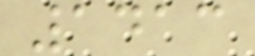1413
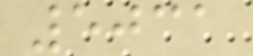5031
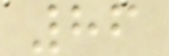86
